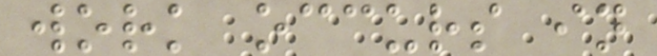work occurs in
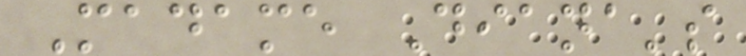Madame Diana's
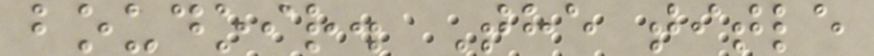boudoir. The title
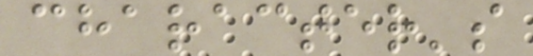character's
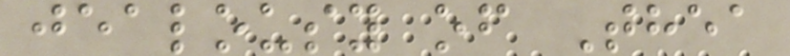jealousy of Thea
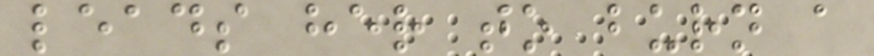leads her to burn a
